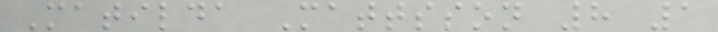Matilda Mattsson 8 1
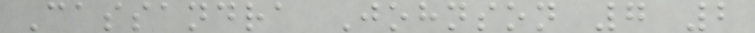Cassandra Johnson 7 2
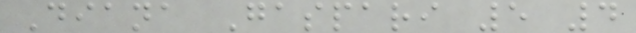Diana Gaspari 5 4
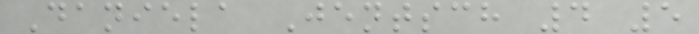Daniela Jentsch 4 5
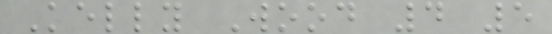Kelly Wood 4 5
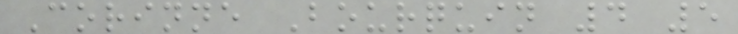Corinne Bourquin 4 5
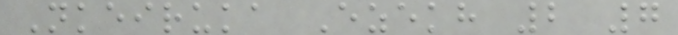Nkeiruka Ezekh 2 7
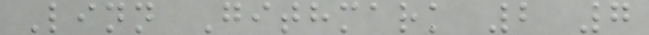Linn Githmark 2 7
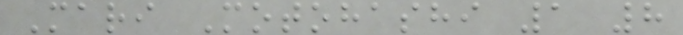Mari Motohashi 1 8
